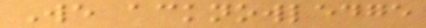We acknowledge
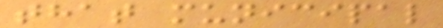that municipal
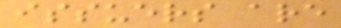issuers are
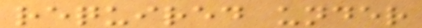required under
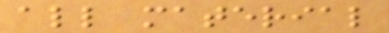all material
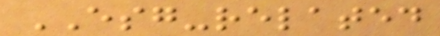ESG-related
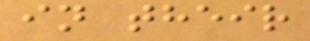in their
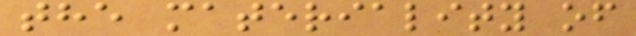the materiality of
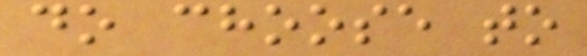do choose to
